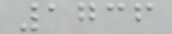1736
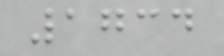1734
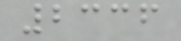2336
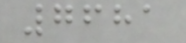7681
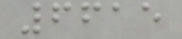6615
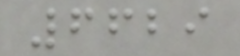6629
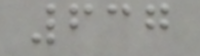637
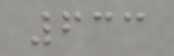633
